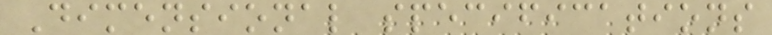Dimensional specifications
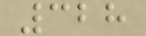328
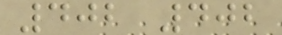402 402
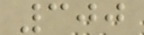300
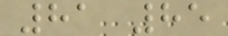81 85
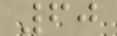60
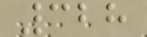328
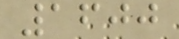1600
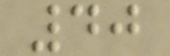40
